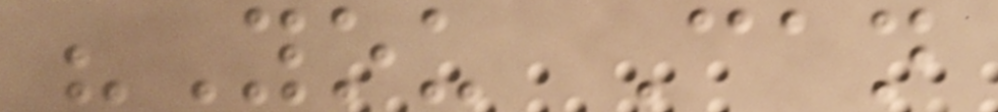"You Can
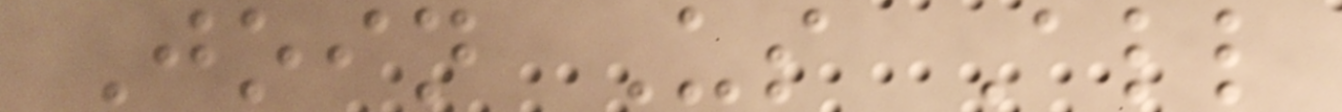Join Us All
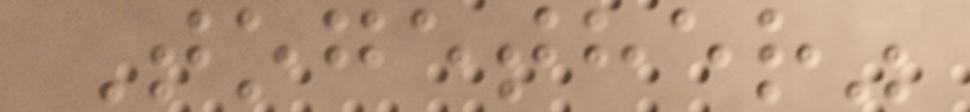Together"
